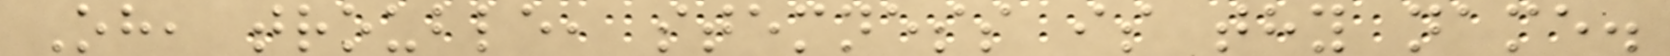Oh, trouble, stemness is thy name.
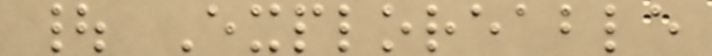| Exploreable
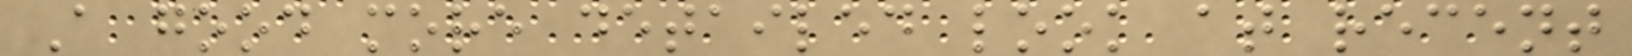A good more detailed look at recent
